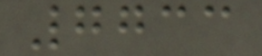7733
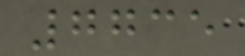7735
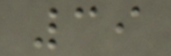39
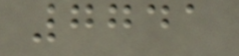7741
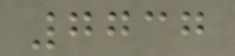7737
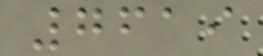7619
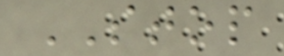STOP
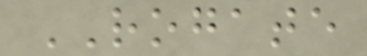ROGATE
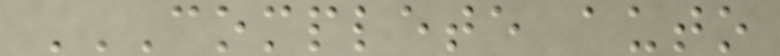COMPLETE AUTO
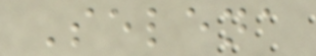Selena
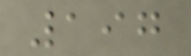197
